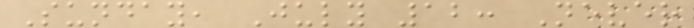Sunday, July 12: Never
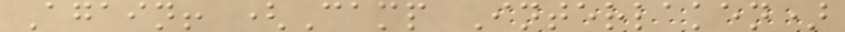Again! (Camp Interlaken)
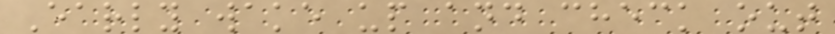Early wake up and check out
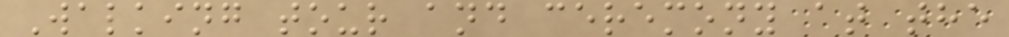Walking tour and ceremony at the
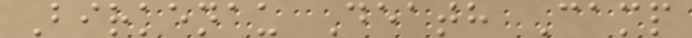Birkenau Death Camp
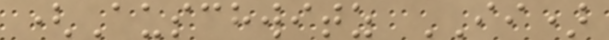(Auschwitz II)
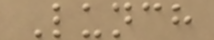Lunch
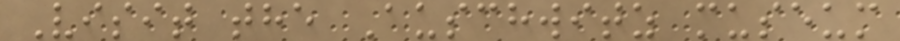Visit the Auschwitz museum
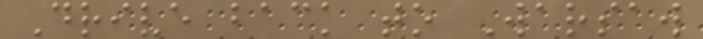Drive back to Warsaw
